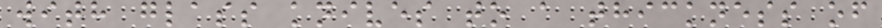with glass knives to a thickness of
